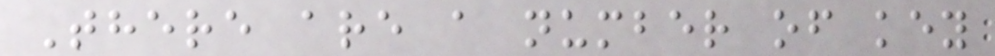There are a number of key
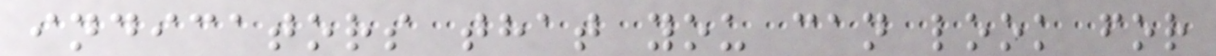indicators that you can look for
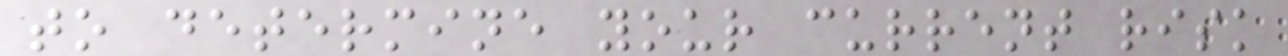to determine your current risk
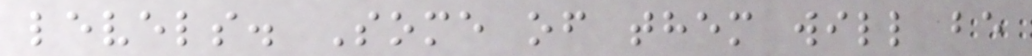levels. Some of them will be
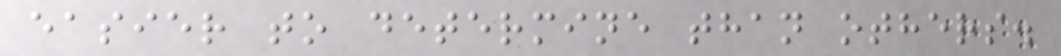easier to determine than others.
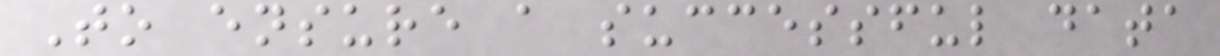To ensure a successful data
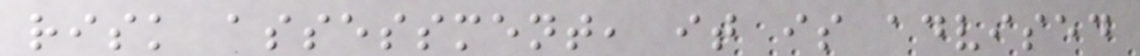risk assessment, it is advised
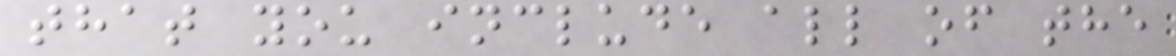that you include all of the
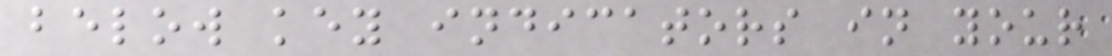below key indicators in your
